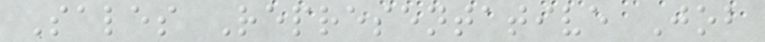Sales Representative Job
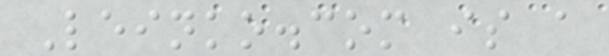Leinko.com is a
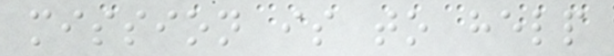mission is to help
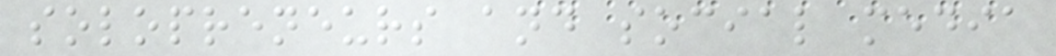solopreneurs and social media
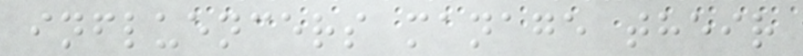influencers manage their
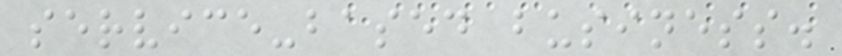service-based business.
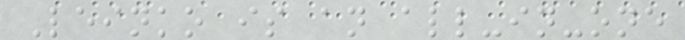Leinko is an all-in-one
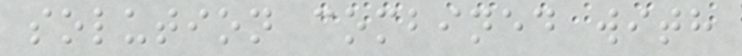solution combined with
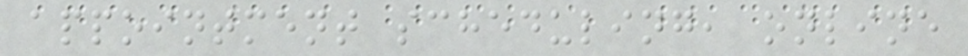appointment scheduling, online
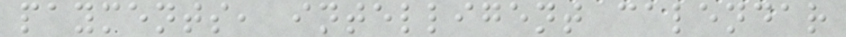payments, intelligent calendar
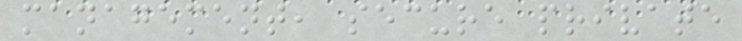management, secure private
